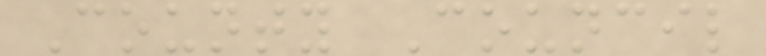County Council
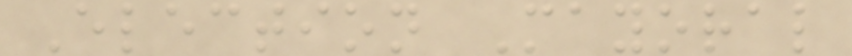Election Mayoral
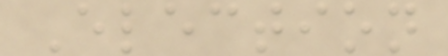Election
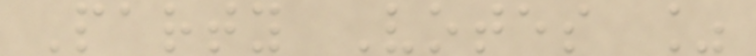Party Votes %
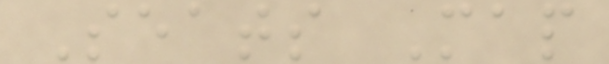Seats Map
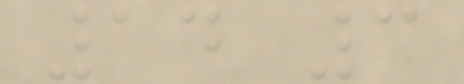14 3
